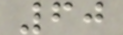60
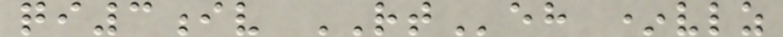qi3iv RTeh *vlz
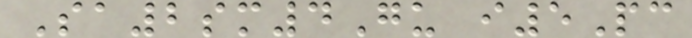Sa2sm4Gu i5Pc
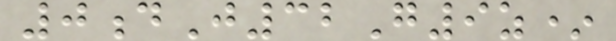0dJ32G9z*
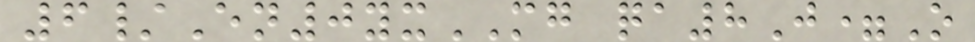6/En0yxMG qa8J=O
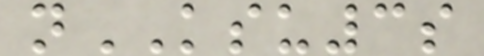nKSU3s
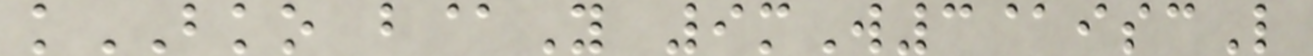kBKO b@Y 9mW3@iscL
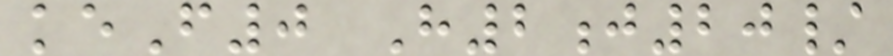keF0 H2j20/
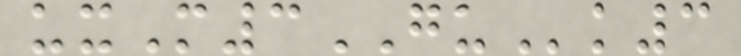uxM3GUk3
